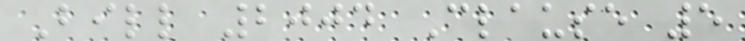Bill 2004 Clause 5
